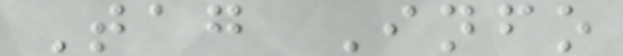Tag Info
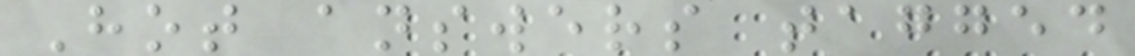Hot answers tagged
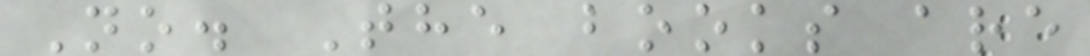No. The books are
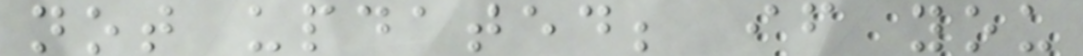not updated; if you
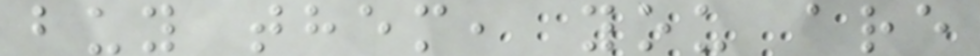buy them, you are
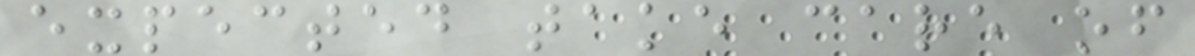expected take care of
